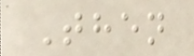Then
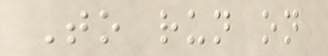To run on
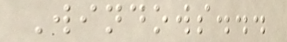Windows...
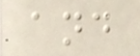and
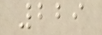229
